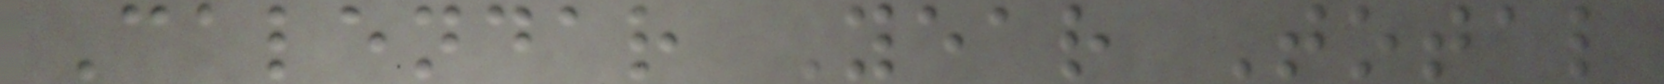Calendar Year Total
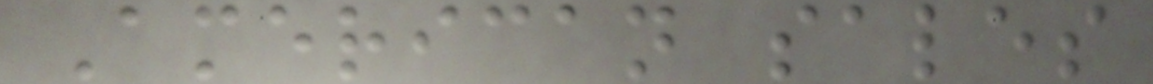American sales
